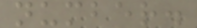number.
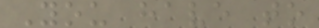You have to
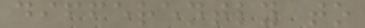differently to
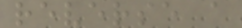reverse a
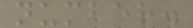number.
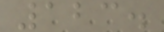123.
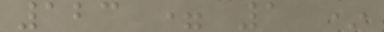123 = 1 *
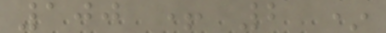100 + 2 *
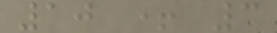10 + 3
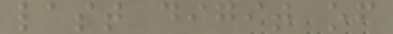last digit of
